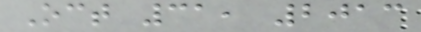Oct 31, 2013
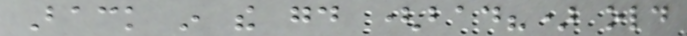Back in the good (bad?) old
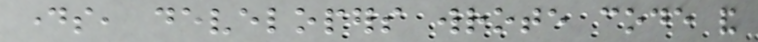days, developers wrote code and
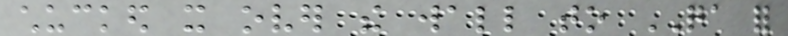chucked it over the wall to QA for
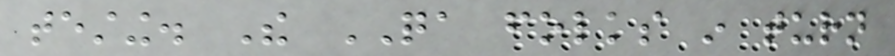testing. The QA folks in turn
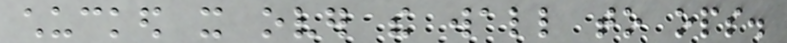chucked it over the wall to ops.
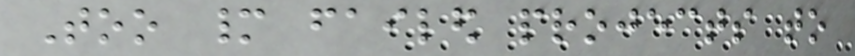Too many failed projects to
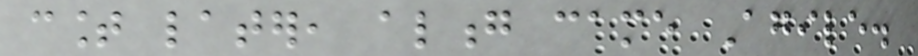count later, along came Agile.
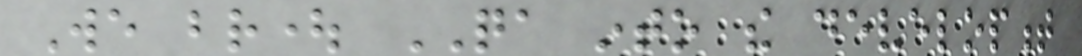We brought QA into the development
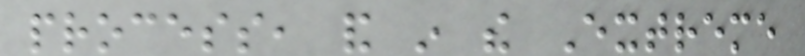process, and in the Extreme
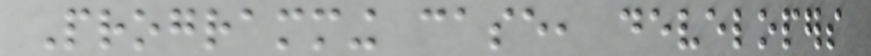Programming case, developers
